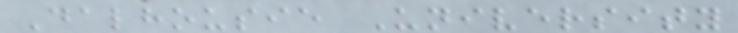Dalhousie University
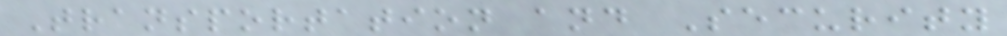Transportation and Security
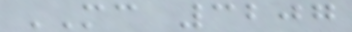MC 3207
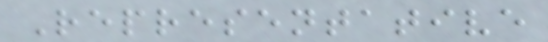Representative
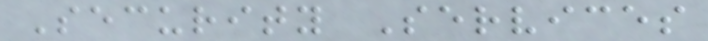Security Services
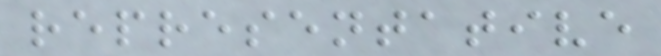representative
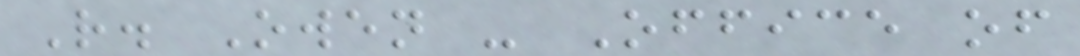R. Owen - Office of
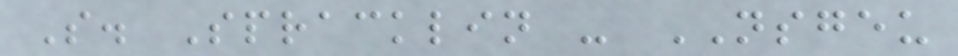S. Spracklin - NSGEU
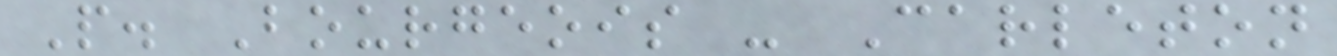P. Bourgeois - Carleton
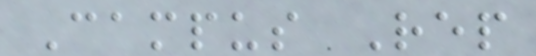Campus Rep
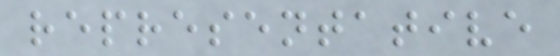representative
